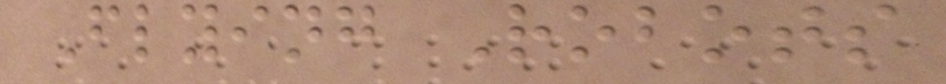Flying Robots
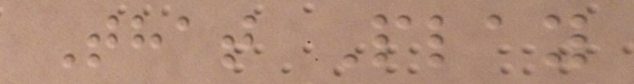That Play
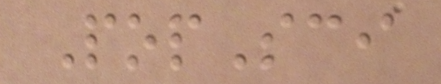PopSci
